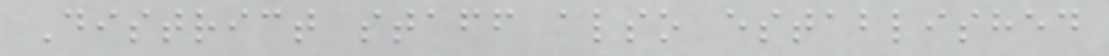District staff also established
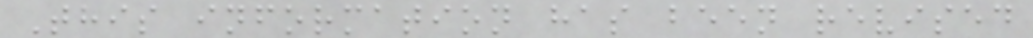This information has been revised
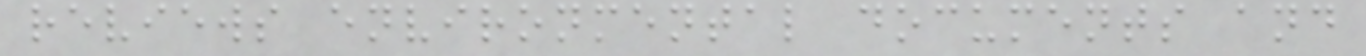reviews environmental documents and
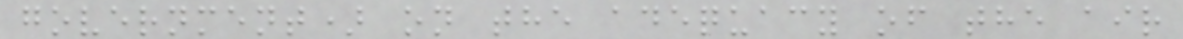government) on the adequacy of the air
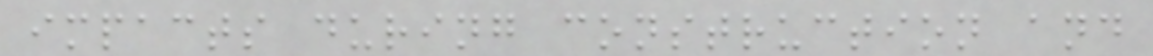impacts during construction and
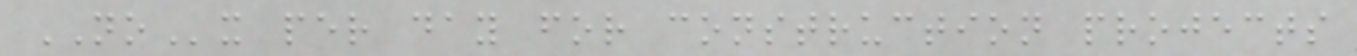NOx per day for construction projects
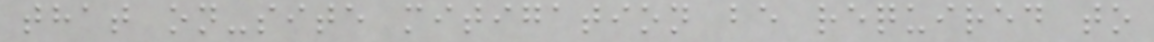that on-site mitigation be required to
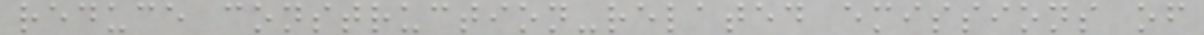reduce construction-related emissions of
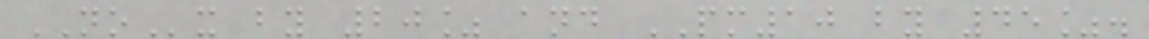NOx by 20% and PM10 by 45%.
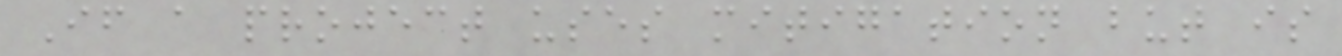If a project uses mitigation but is
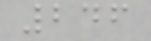246
